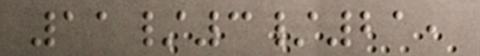11/3/21,
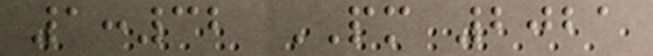1:32 PM 2021
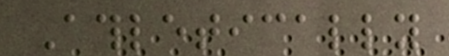Athletically
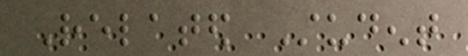Related Student
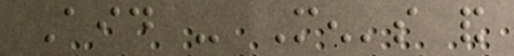Aid - Men's and
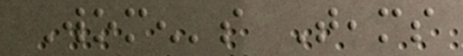Women's Teams
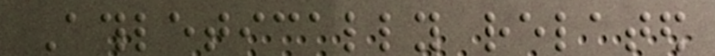Athletically related
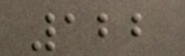122
